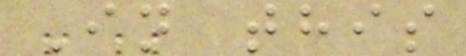In this
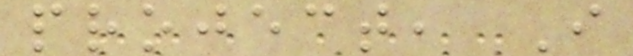project, I
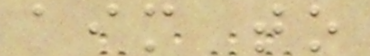aim to
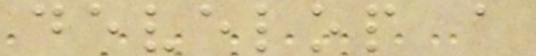develop a
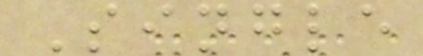Single
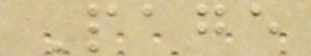Page
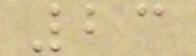23
